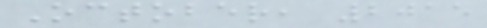October, 2015
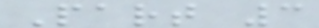Part 3
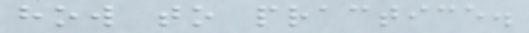how to practice.
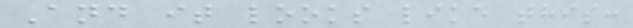And it looks like this:
